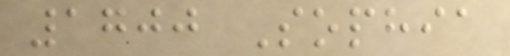1700 Sophia
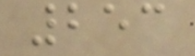253
